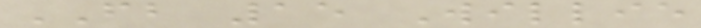FB 15 Willie
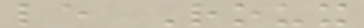le Roux
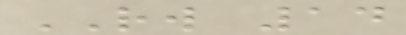RW 14
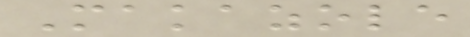Makazole
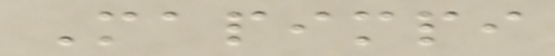Mapimpi
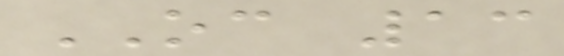OC 13
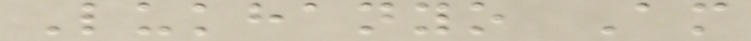Lukhanyo Am
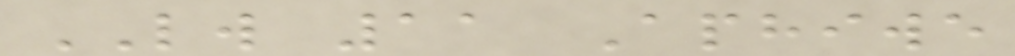LW 11 Aphiwe
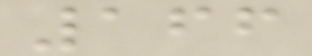166
